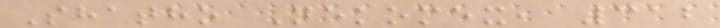Shatho Nekomex, 312
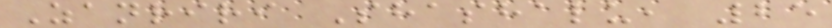Zanriri Shashalu, 25
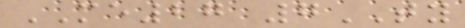ME27 7TY
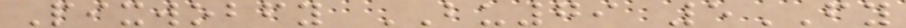Pixwobfy BU79 5FY
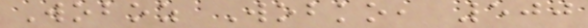Woboz Wobko, 500
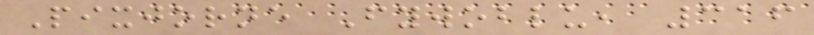Pixjorne Fywoblu, 316
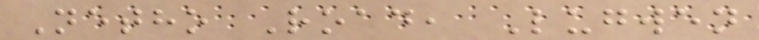Netho Road, Lugwen
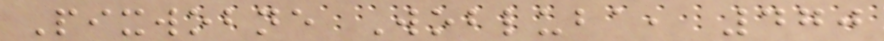Pixwobne Wobluba, 470
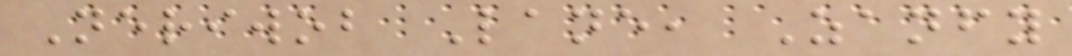Neriwob Lane, Zanfy
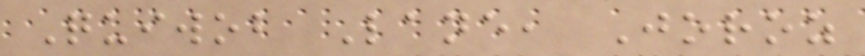Quiwob Lane, Joroz
